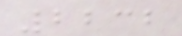2232
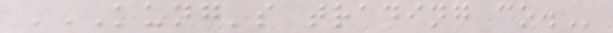KUNG'S TRADING CO.
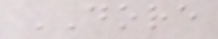DORE
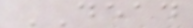DEAD
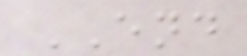END
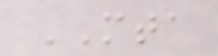MTA
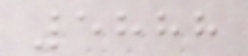5888
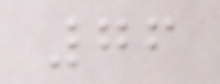76
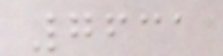7631
